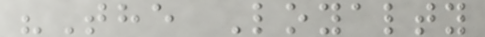"The Loyalty
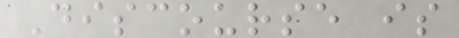Discourse is
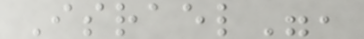Israel",
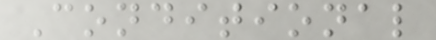Conditional
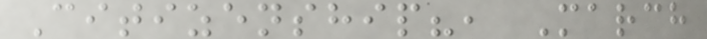Citizenship?, March
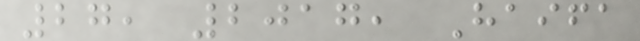27, 2017, Haifa
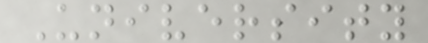University
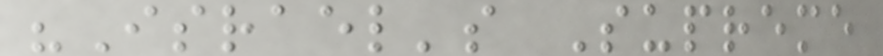"Israel's Supreme
